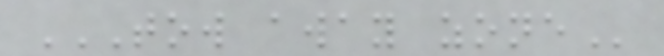TOW AWAY ZONE
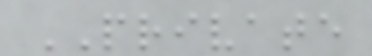PRIVATE
